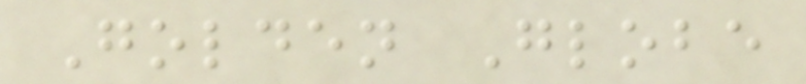Golden Globe
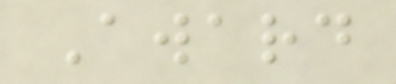Award
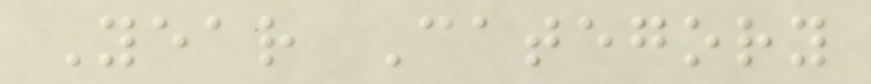Year Category
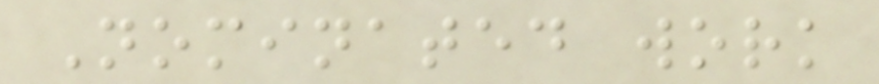Nominated work
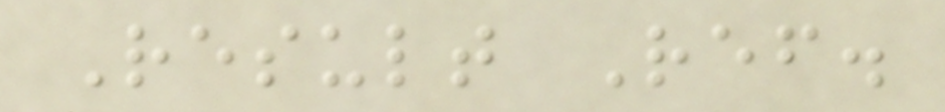Result Ref.
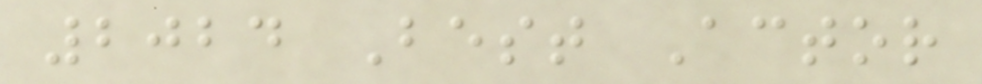2024 Best Actor
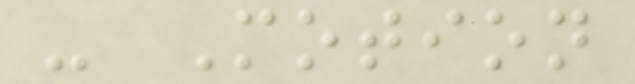- Motion
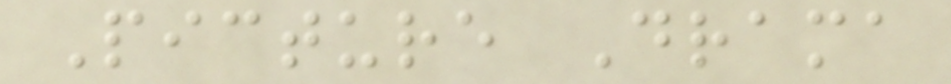Picture Drama
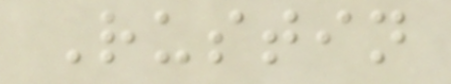Rustin
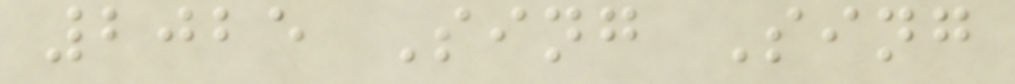2025 Sing Sing
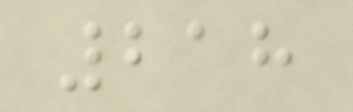218
